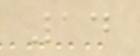14
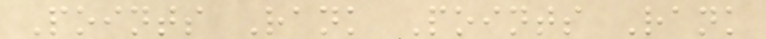Points Rank Points Rank
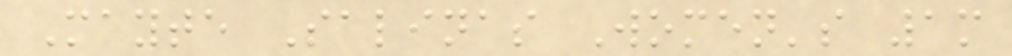Mayte Salinas Women's 1m
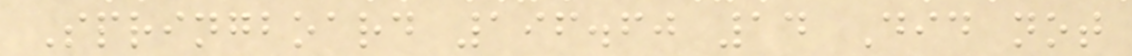Springboard 196.60 14 Did not
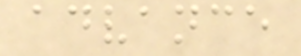advance
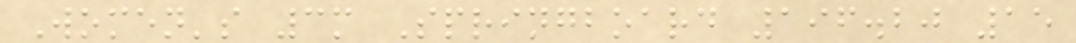Women's 3m Springboard 196.20 15
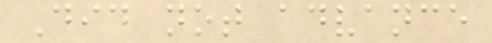Did not advance
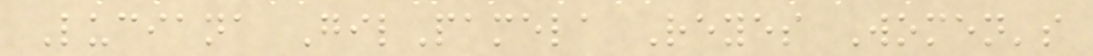Luciana GilPamela Reyes Women's
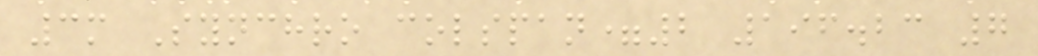3m Synchro colspan=2 196.23 7
